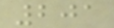201
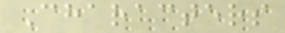Characters
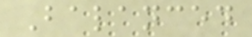Balanced
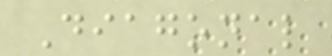Diagonal
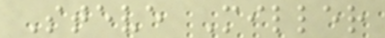Steve Miller
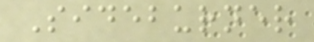Sideburner
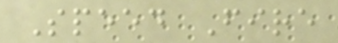Speed Fire
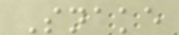Snake
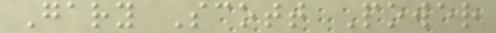Gary Scott Power
